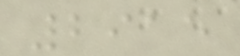2915
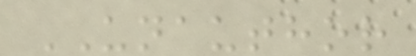UNAUTHOR
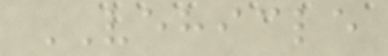VEHICLE
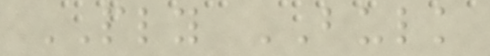PLY BULK
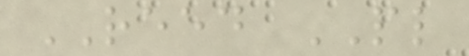REED PL
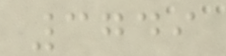3749
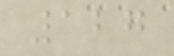127
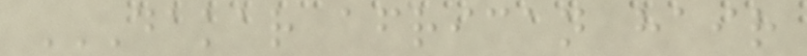DAKAR AFRICAN HAIR
